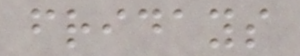fridays
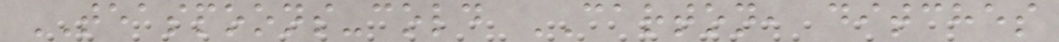TEASPOONS-cold CARTON, ditches
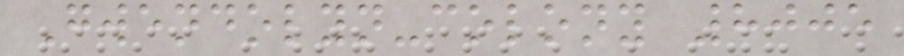Gwendolyn-colony 8005
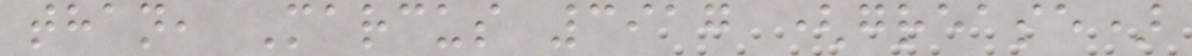than, Marcus 3917 (grease)
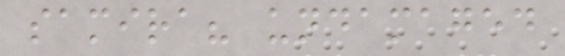samira? undamaged
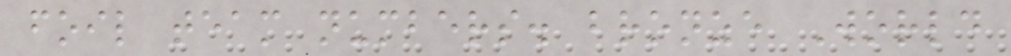foil team numbers. bronze World
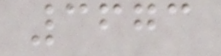3673
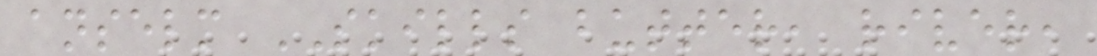anselm SKILLS butter, river,
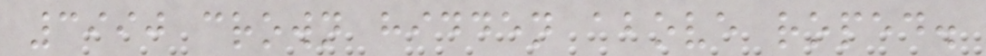3990 crown hidden above roped.
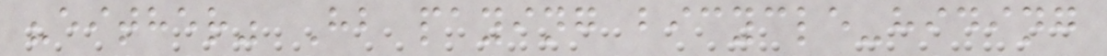"either" Hb paying bicycle-hiding
